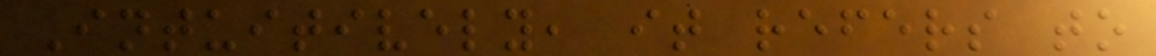Intuitively, it refers to
